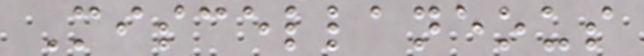Miscellaneous
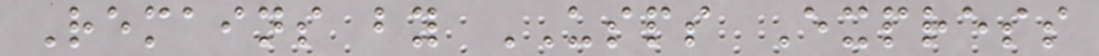Remains by USPS Express
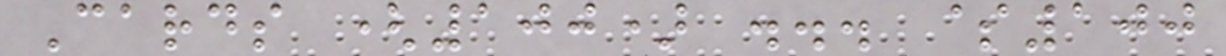Cards (100) ... $100
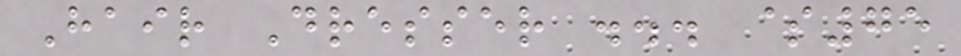Hair Dresser ... $75
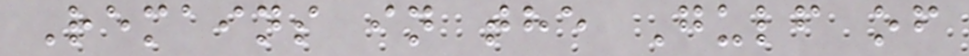Remains in the Gulf of
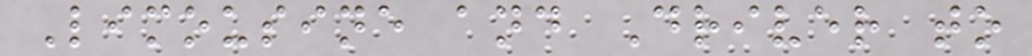Limousine and Driver to
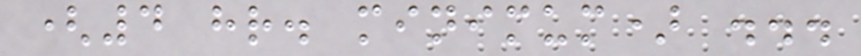(4 hr. minimum) ...
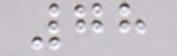78
